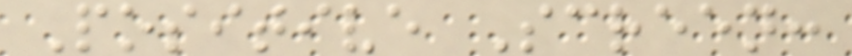Positive Screen:
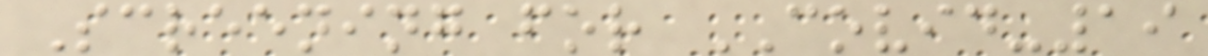Screening for COVID-19
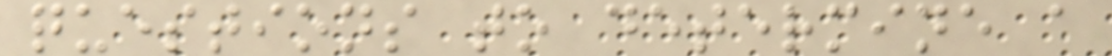questions to determine a
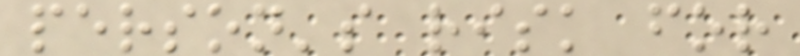person's risk for
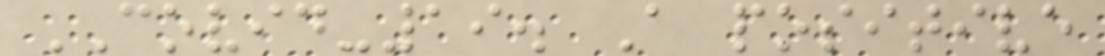COVID-19. A positive
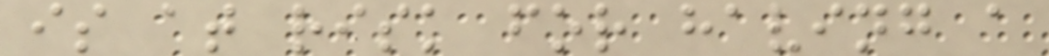is at risk for having a
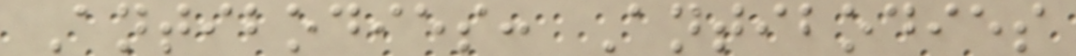Antibodies: Antibodies
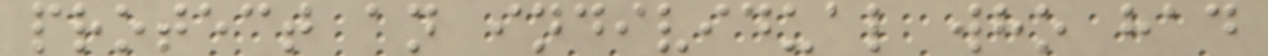protect an individual who had
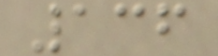136
